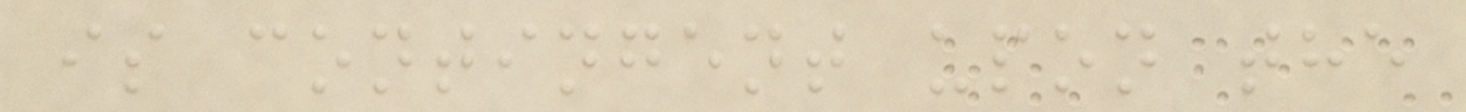is contingent upon the
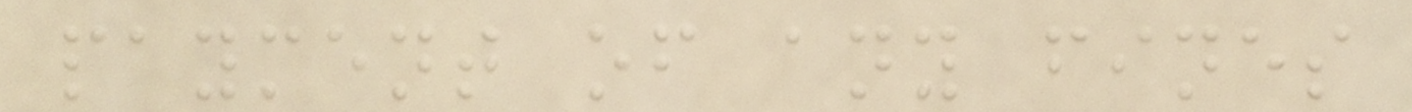payment of any fines
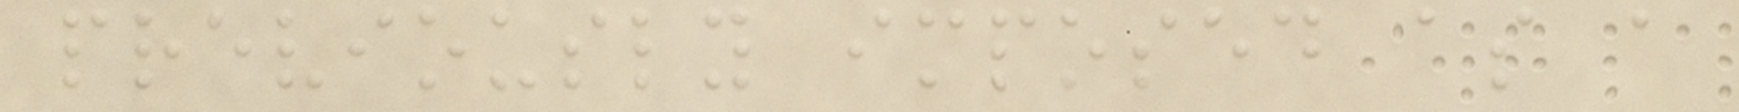previously imposed as a
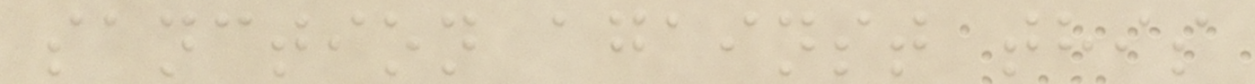sanction against this
